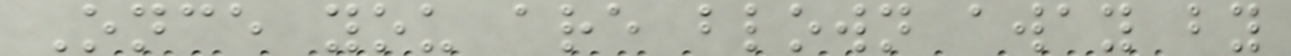Once you are blown away by
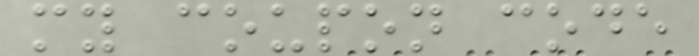my coupon code
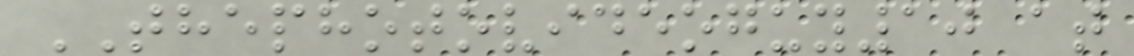THEPHOTOVIDEOGUY10 at
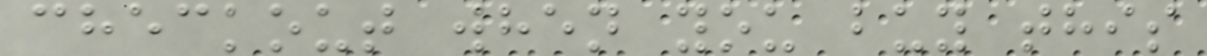checkout when you buy this
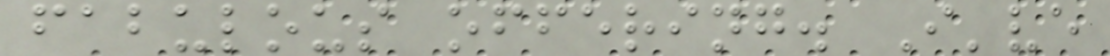fabulous offering. I've
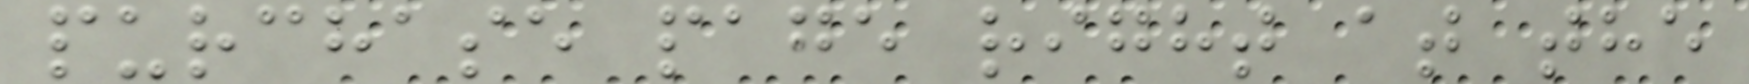purchase page right at the
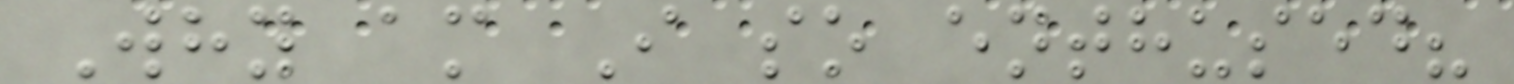Why am I so enthused?
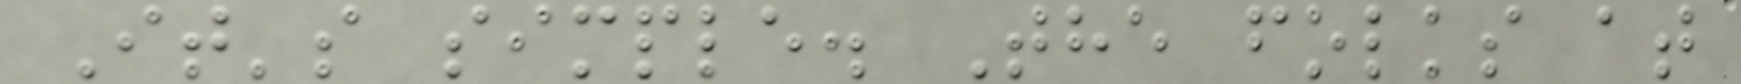It's simple. The folks at
